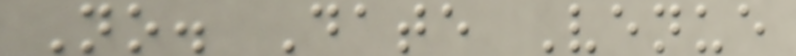No. Date Venue
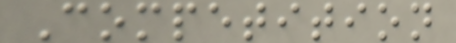Competition
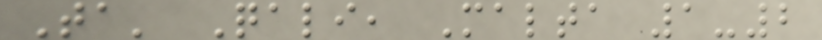Ta' Qali, Malta 1-2
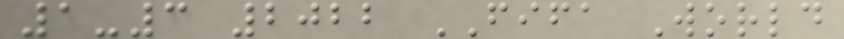1-3 2022 FIFA World
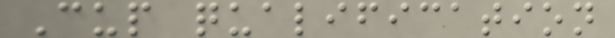Cup qualification
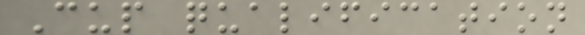Cup qualification
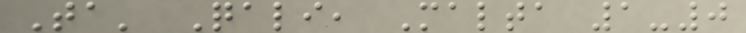Ta' Qali, Malta 1-0
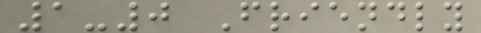1-0 Friendly
